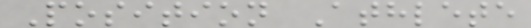Position Athlete
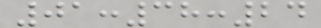01:38:24
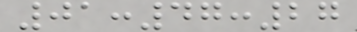01:47:27
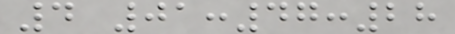4 01:47:28
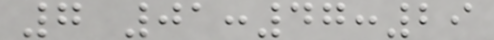7 01:47:29
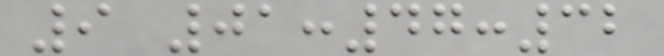9 01:47:32
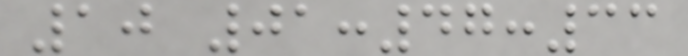10 01:47:33
